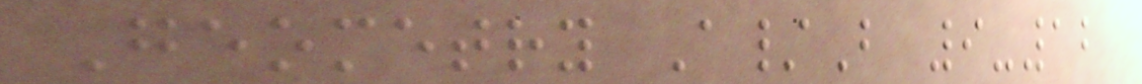Geometry A/B 9-12
